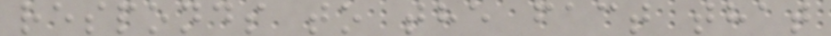responds to the fact that
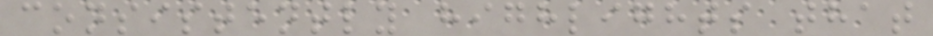consistently highlights that
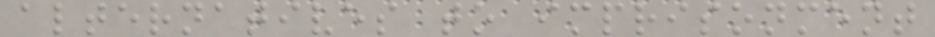alternatives to imprisonment
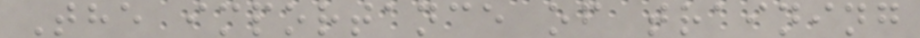The importance of training
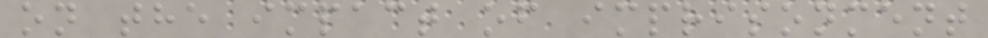on the impact of imprisonment
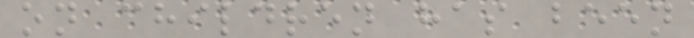on children has been
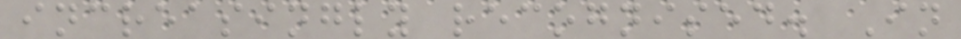increasingly recognised. In
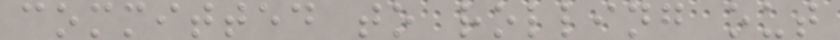committed to rolling out
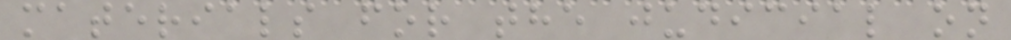materials for the judicial on
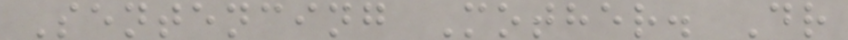Sentencing Mother. Dr
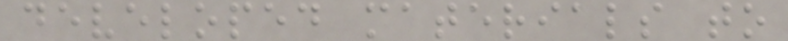developed materials to
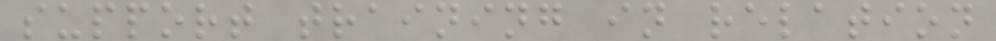support training in relation
